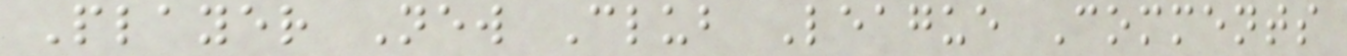Player New Club League Comments
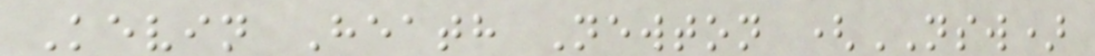Kevin Heath Newton (NSW)
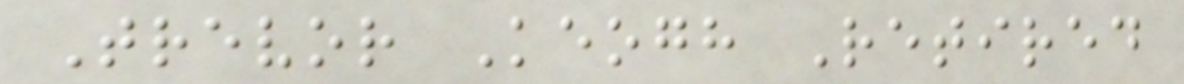Trevor Keogh Retired
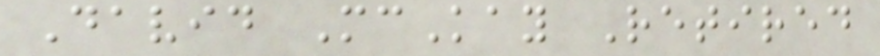David McKay Retired
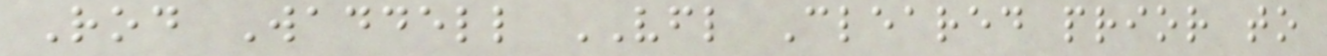Rod Waddell VFL Cleared prior to
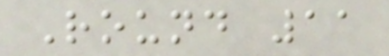Round 11
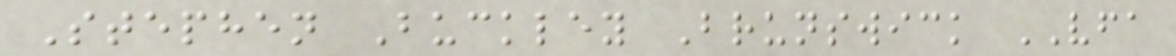Stephen Buckley Brunswick VFA
